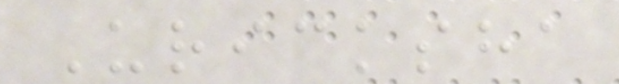Uricksha
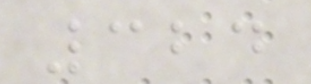324
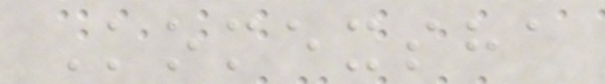Komexsha
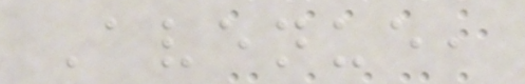Avenue,
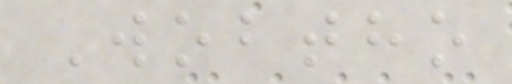Wobtho
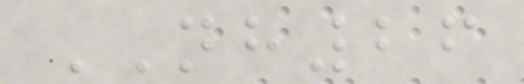NH26
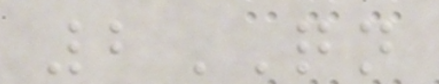2QN
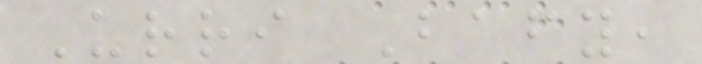Urri Bafy,
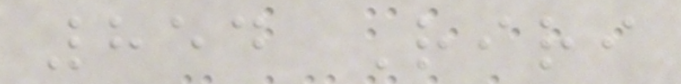854 Riri
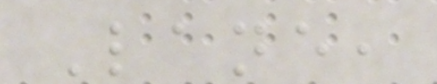Lane,
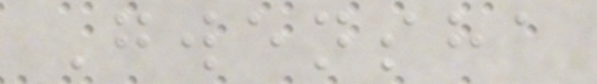Gwensha
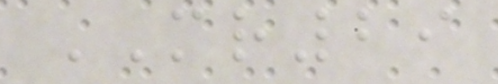MR29
